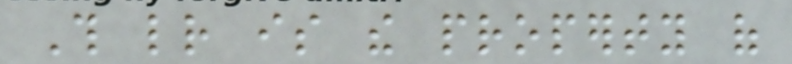This letter is the property of
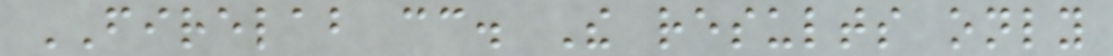FIRELAB cc. The results only
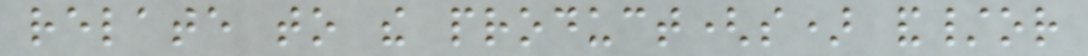relate to the product(s) and/or
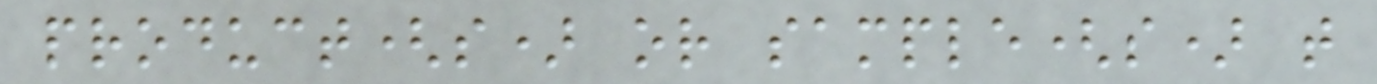product(s) or sample(s) that
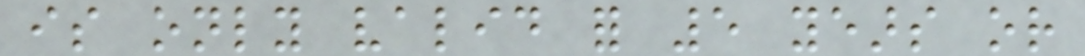is only valid for 5 years or
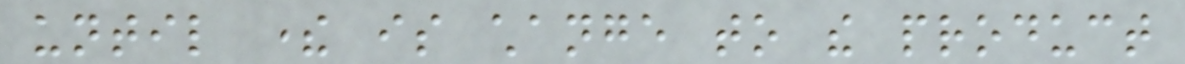until there is change to the product
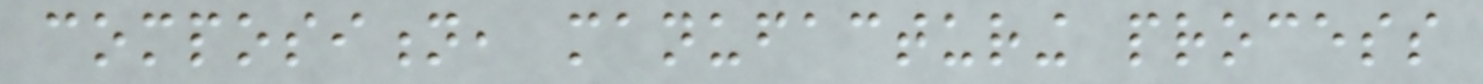composition, manufacturing process
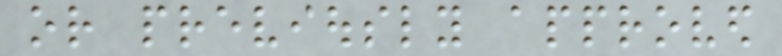or previously approved
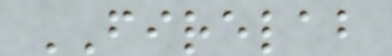FIRELAB
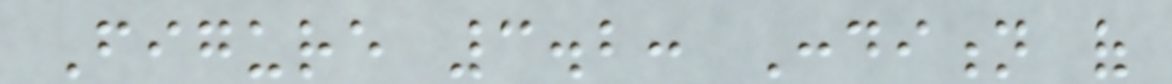Figure 3.2: Condition of
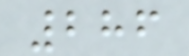286
